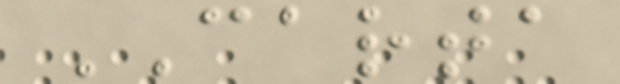CARTA
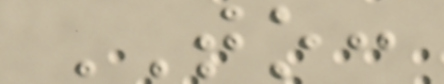TO:
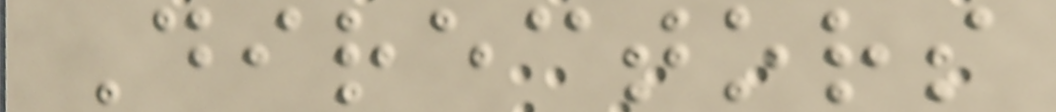Directors
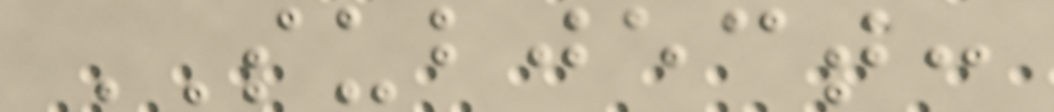SUBJECT:
